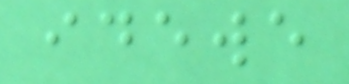idewe
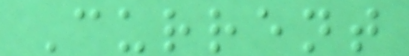Current
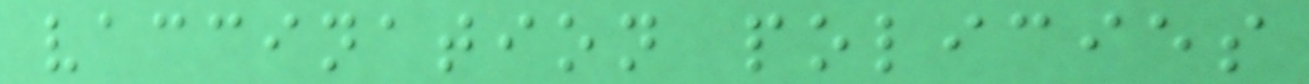vaccination policies
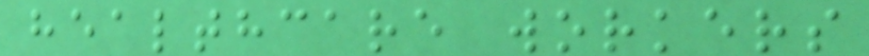healthcare workers
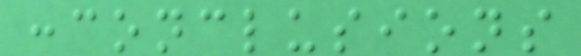:conclusions
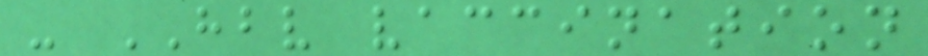- HBV vaccination
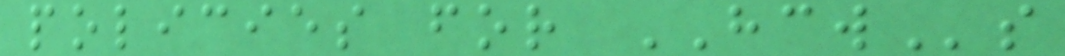policies for HCWs
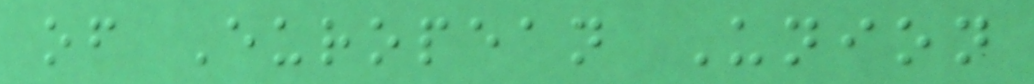of European Union
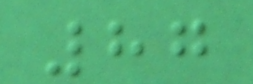87
